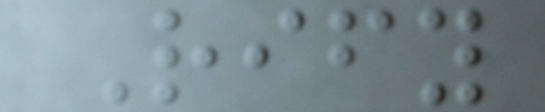Rify
